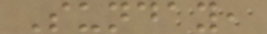Sunday,
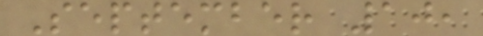September 10,
